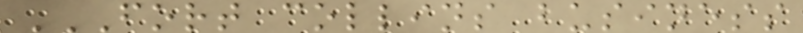FORT COLLINS BUSINESS
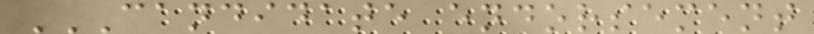CANDIDATE ENDORSEMENT
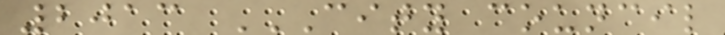2013 CITY COUNCIL
